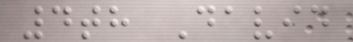4th David
